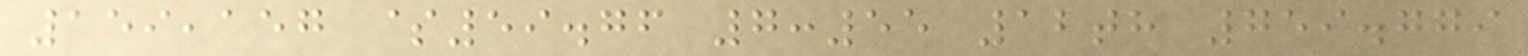159,157 $59.76 7:55 12th 759.779
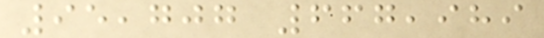95,707 667,989
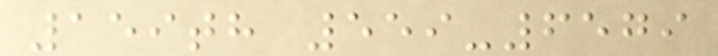159th 559-6579
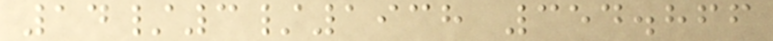14/3/1938 354.866
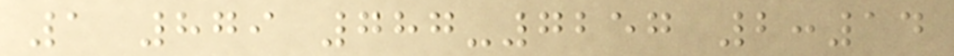1 879 787-7257 2:14
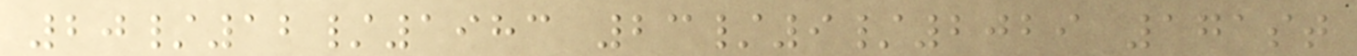20/12/1983 23/9/2029 171st
